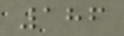186
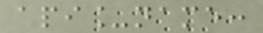api_name:
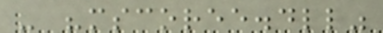- "mscoree.dll"
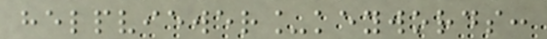helpviewer_keywords:
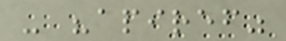- "apiref"
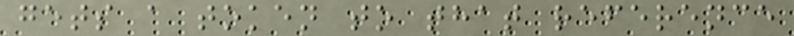gets a token to that reference
